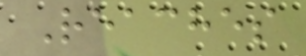Reaches
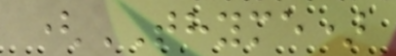(THYME)
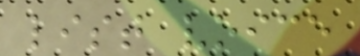list voice
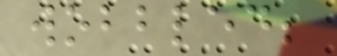wobbled;
